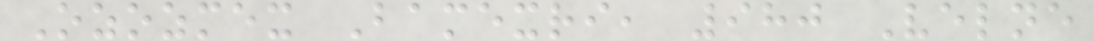Ozozmex Bamexri, 980 Velne
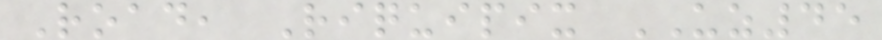Road, Riquipix UZ45
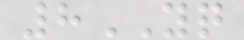8YQ
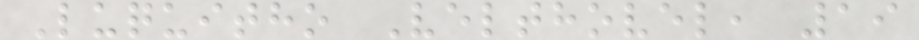Luquitho Velthovel, 19
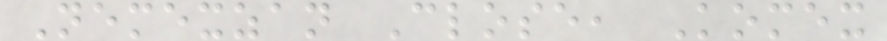Nemexzan Close, Komex
